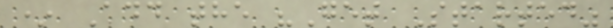* Add the "Get Started"
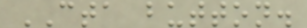CTA button.
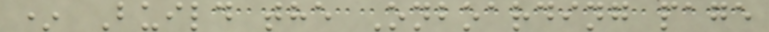* Build the Onboarding page
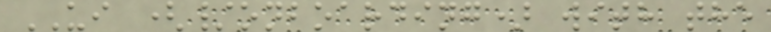UI (/onboarding) with the
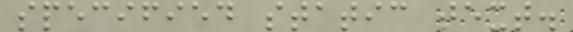specified static text.
